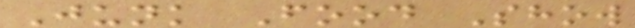Junk Food Show
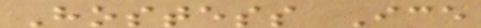Hostess Ice
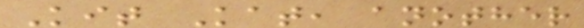Kit Kat, another
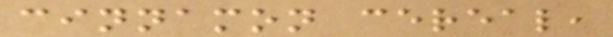cinnamon cereal,
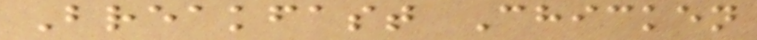Breakfast Chicken
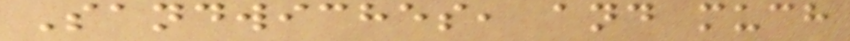Sandwiches, and much
